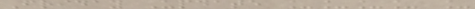Friday Update ____ _
